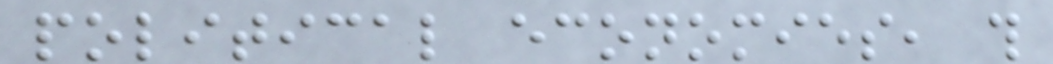political economies, this
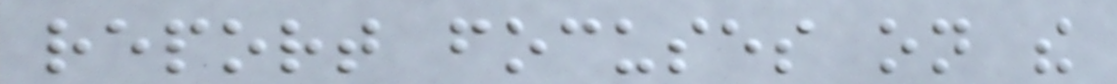report focuses on the
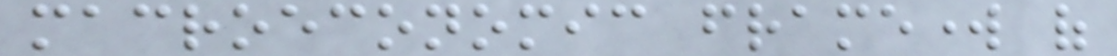macroeconomic framework of
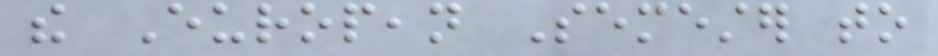the European Semester to
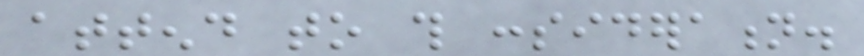attend to this consideration.
